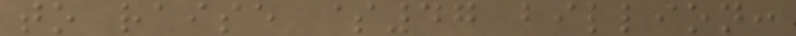to raise $47 billion:
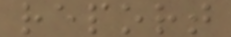report
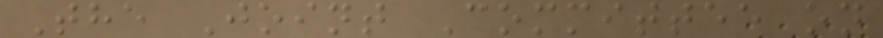The Joint Committee on
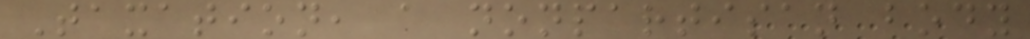Taxation, a nonpartisan body
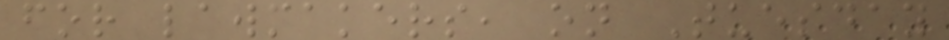for lawmakers, on Tuesday
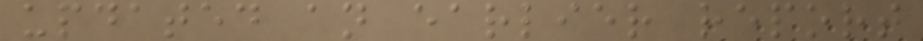updated an earlier report
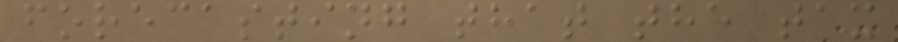forecasting that the tax
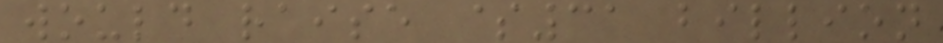would raise $31 billion
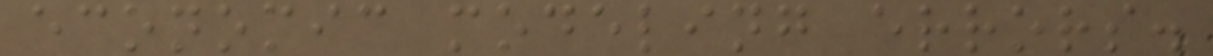economic modeling errors.
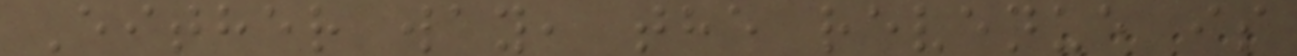Either way, the revenue is
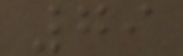79
